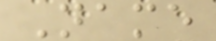Name
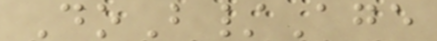DoB/Age
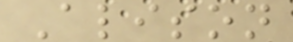Alison
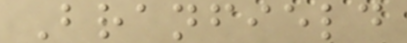Branfield
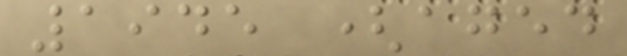1945 (aged
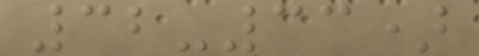32-33)
